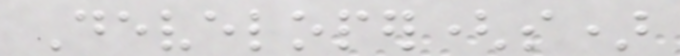Developer(s)
